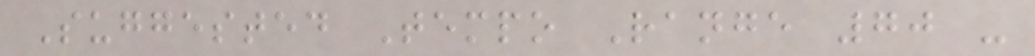Suggested Tempo Range 70 -
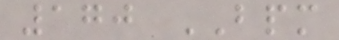170 BPM
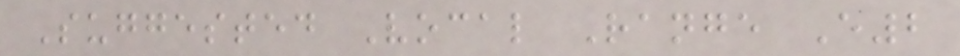Suggested Vocal Range E2
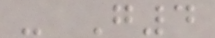- G4
